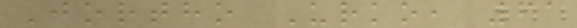Jortho Urko, 61
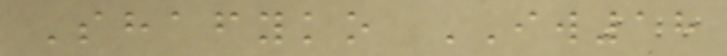Shafyko IW18
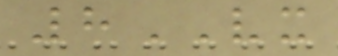8VX
